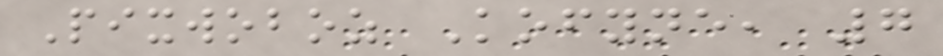Pixwoboz Kofyne, 7
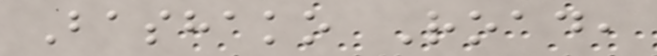Bashako Road,
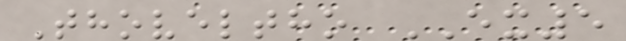Thoveltho EX5
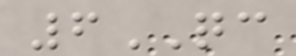6QC
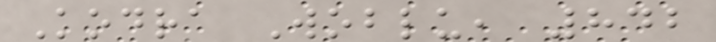Kodra Woblu, 842
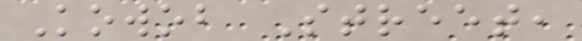Kowob Street,
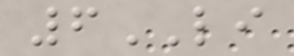6LI
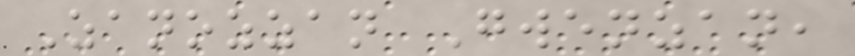Zanozzan Gwenzan,
